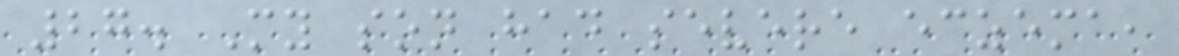27. My son had severe eczema,
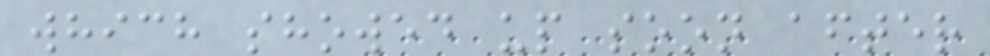which showed up soon after
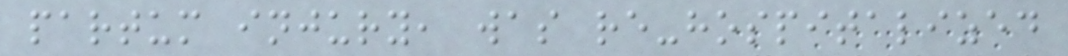partum injury, was re-hospitalized
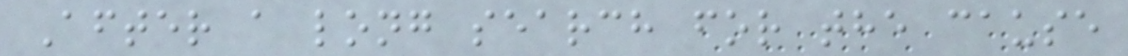After a long search for the cause
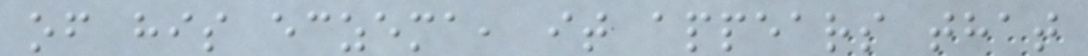of his eczema, it appears that
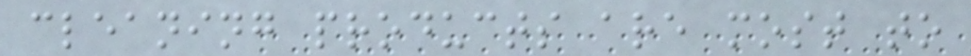cleaning products are most to
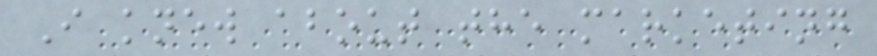I knew about the marketing
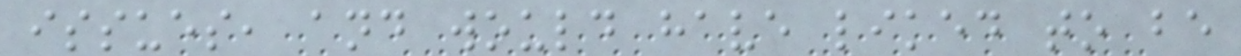issues, and would have liked to be
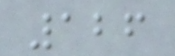126
